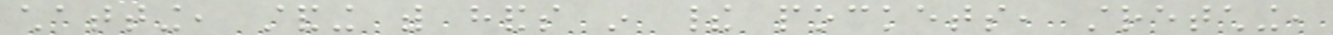chatting, standing with hands in their pockets, stretching,
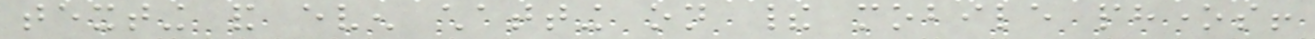texting and even chatting on their mobile phones!
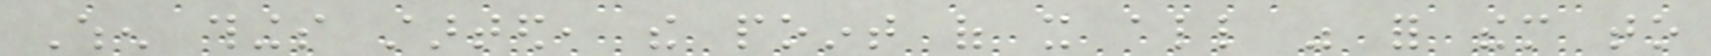When things started, the point of it all was for them to
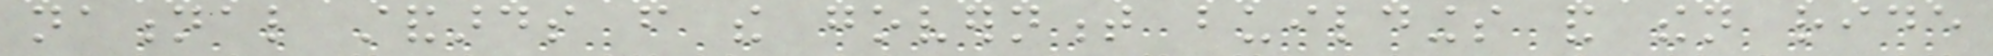national standards from the government buildings and then ride
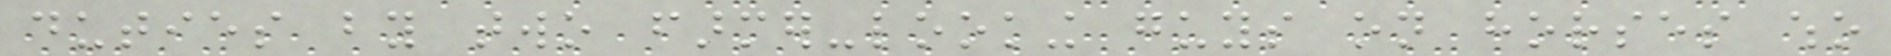duties by two farmer-looking guys on horses who
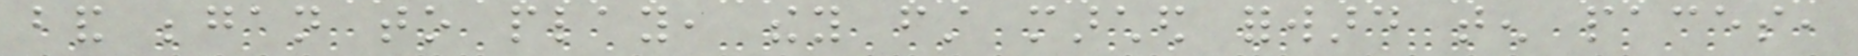band began to play, they first marched forward ten paces,
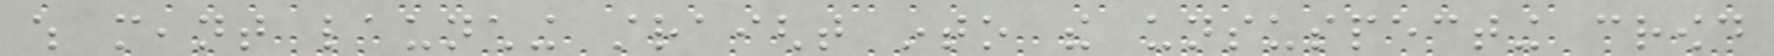which meant launching straight into the unsuspecting crowd
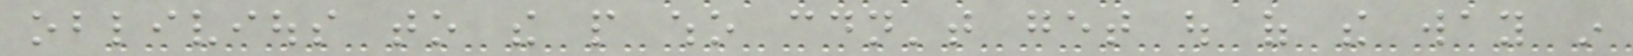oblivious to the people who couldn't get out of the way in
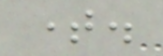time.
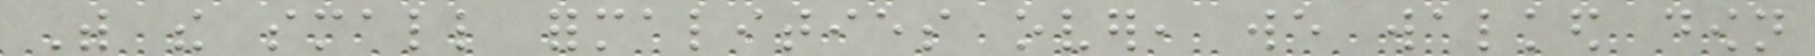With the small formalities over, we walked down
